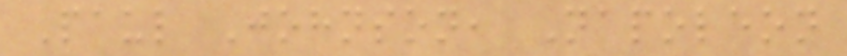Paul Johnson, Napoleon
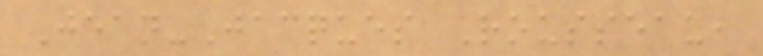Jean-Jacques Rousseau,
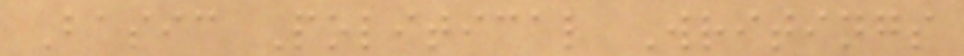Basic Political Writings
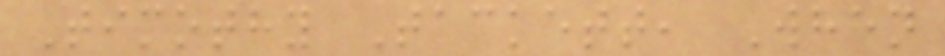Timothy Tackett, When
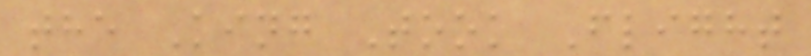the King Took Flight
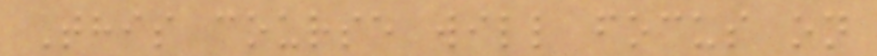This course will focus on
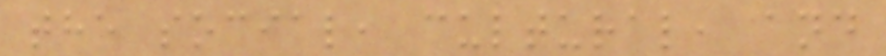the social, cultural, and
